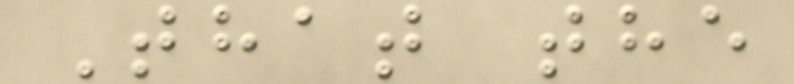That the
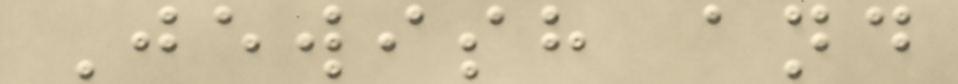Jewish and
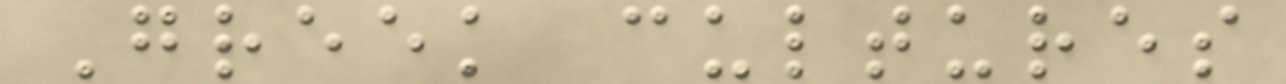Greek cultures
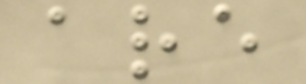are
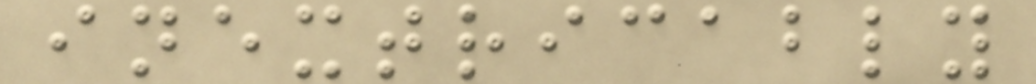inextricably
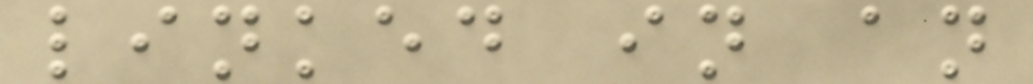linked in an
